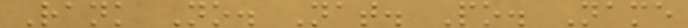Rank No. Nat. Po. Name
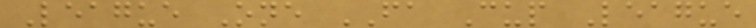League One FA Cup League
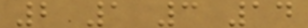2 1 3 14
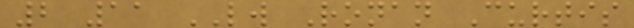2 11 LW Ronan Curtis
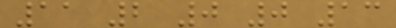11 2 0 0 13
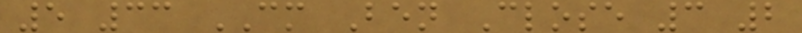5 33 CM Ben Close 3 2
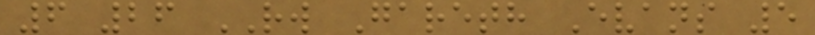6 26 RW Gareth Evans 5
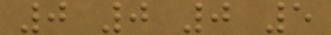0 0 0 5
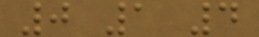0 1 4
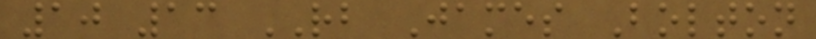10 13 RB James Bolton
